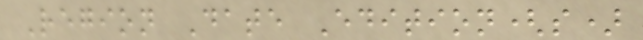Region Date Edition(s)
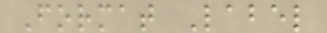Format Label
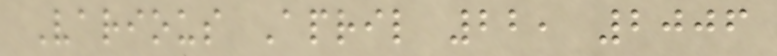Various April 22, 2006
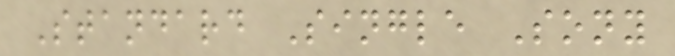Standard Single Sony
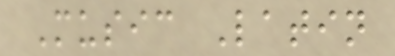Music Latin
